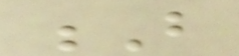B
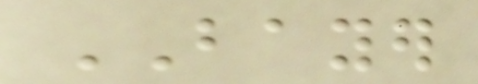BAYER
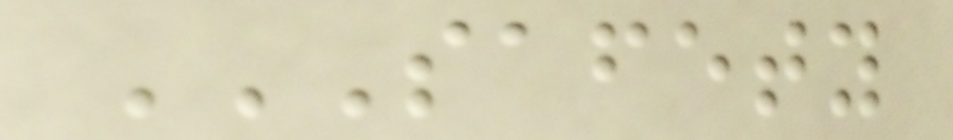SAFETY
